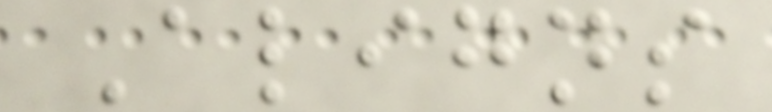Aligns
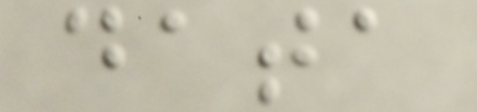data
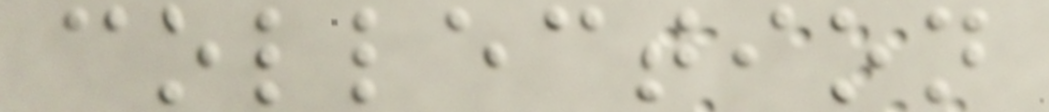collection
